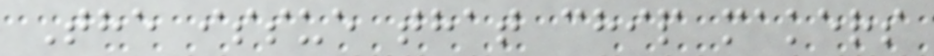The issue that chip makers
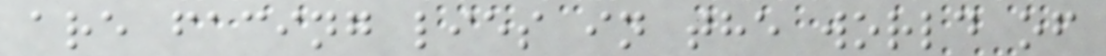are facing lies in the world of
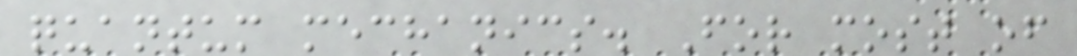quantum mechanics. For most of
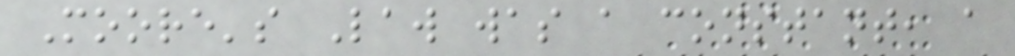Moore's Law was a constant, a
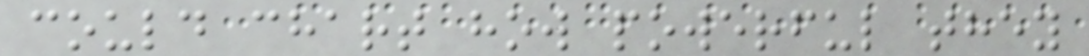could chart how powerful they
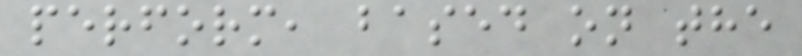perform, based on the
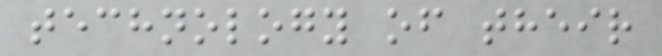technology of their
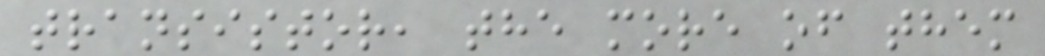transistor, the more of them
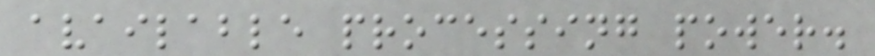available processing power.
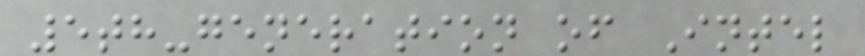5th-generation of Intel
